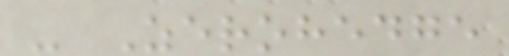- Zerohedge
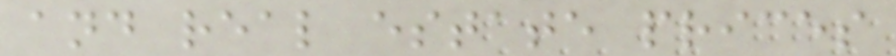and real estate prices
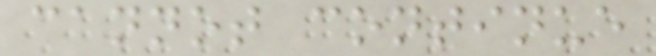cannot continue
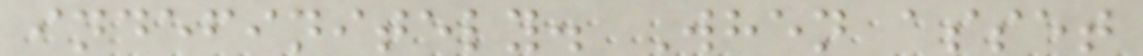indefinitely. When asset
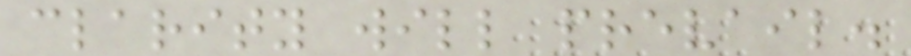clarity will prevail.
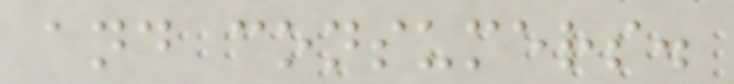and consumers.
